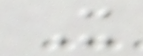It
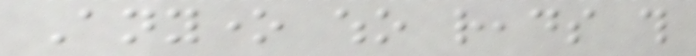Anyone who reads this
